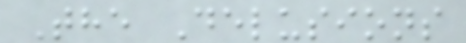The Delusions
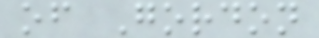of Gordon
